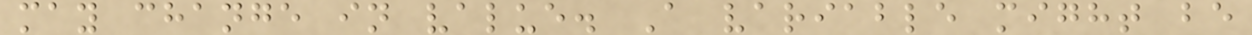may change in value. A variable might be
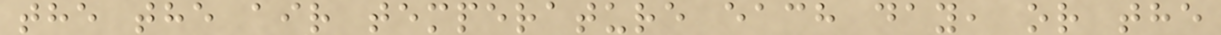the the air temperature each day, or the
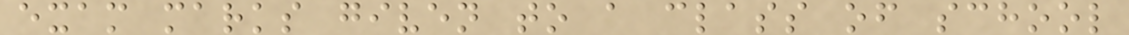exam marks given to a class of school
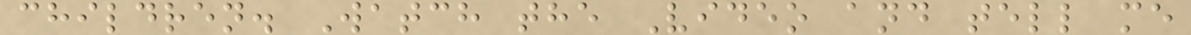children. Watch the Video and tell me
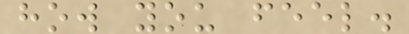how you feel.
